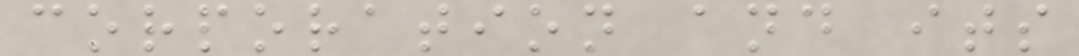corporation and its
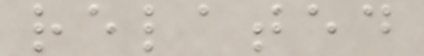related
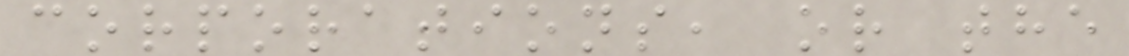corporations, or the
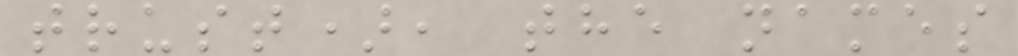trust), the names
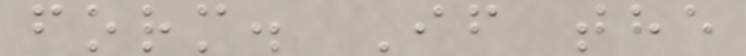form. If the
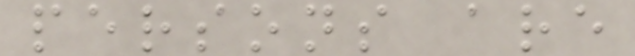persons are
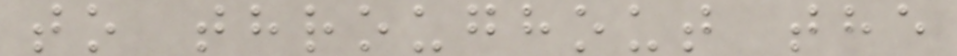to throughout the
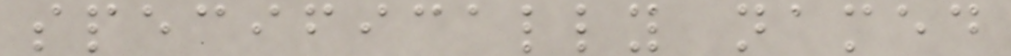specifically named
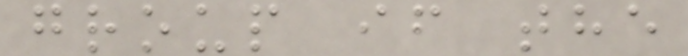group if the
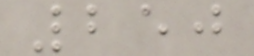250
